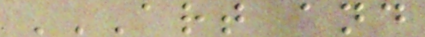ART AND
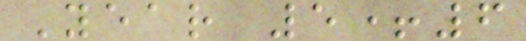Year 5+6
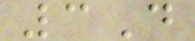3D
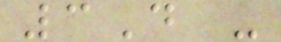3D -
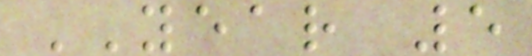YEAR 5
